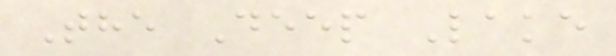The Deep Lake
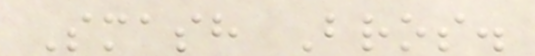Smash Bros.
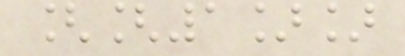[[1]]
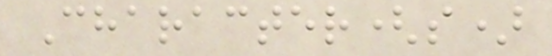Character(s)
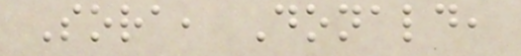Sora, Donald,
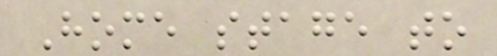Home stage to
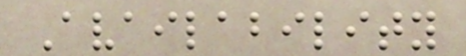Availability
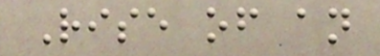Rise of an
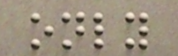only
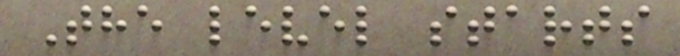The level starts
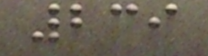239
